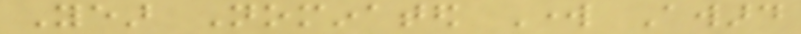Year Nominated Work Award
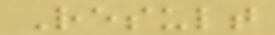Result
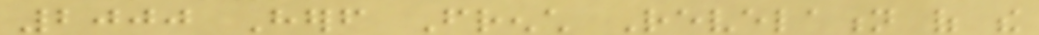2000 Herself French Revelation of the
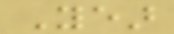Year
